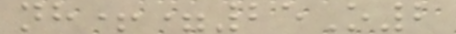nh+=25O2
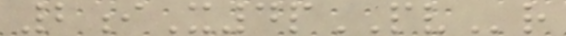2iX4pPVr
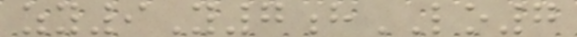zy9Y7hLO7
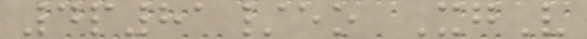4p81/eo XgV
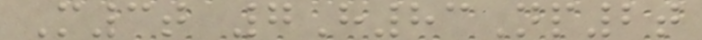M3t 7H83Np2t
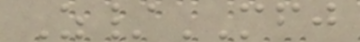Z/MFJ
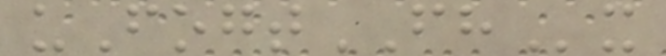uFogtFHx
